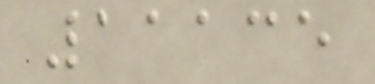11135
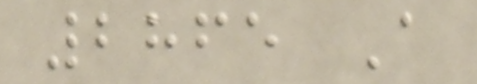2865 A
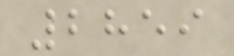2859
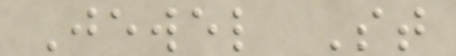Jewel St
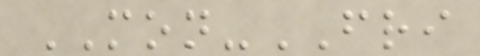MON-FRI
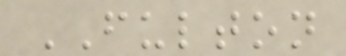FULTON
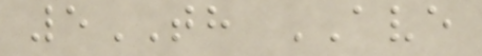5TH AVE
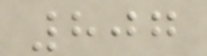807
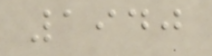1940
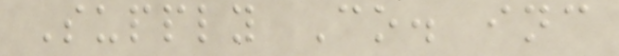Supply Co. inc
